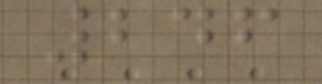246
